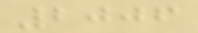2006
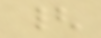{
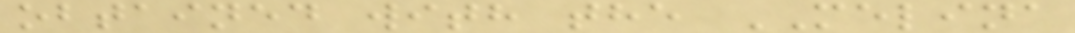obtained with the MELINA
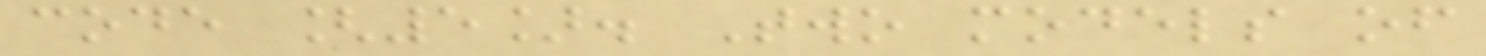code [5]. Two models of
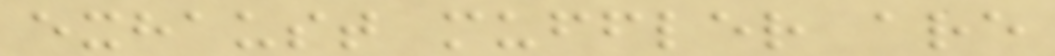exhaust muffler are
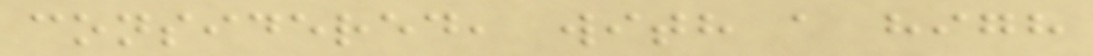considered, with a high
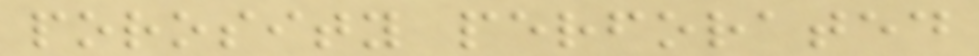porosity perforated
